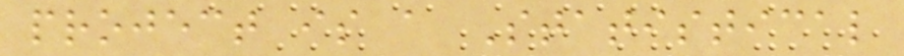project is a Statistical
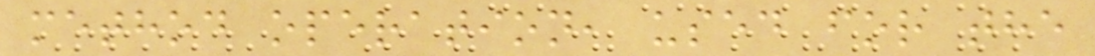method operation, used for the
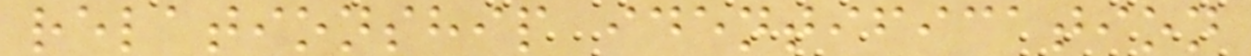relationship identification
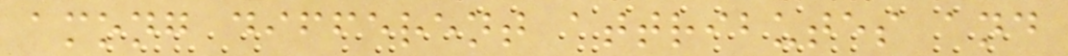among different attributes and
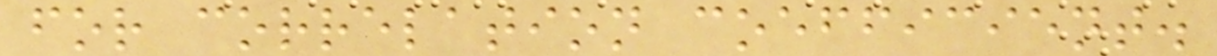for correlation coefficient.
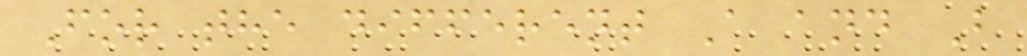For the different A and B
